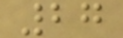27
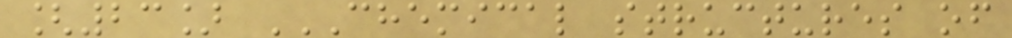[23] CHEMICAL STRUCTURES OF
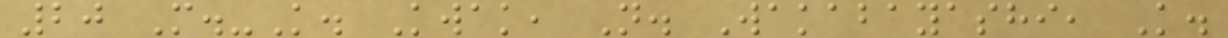20 M.-K. Kwak, N. Wakabayashi, K.
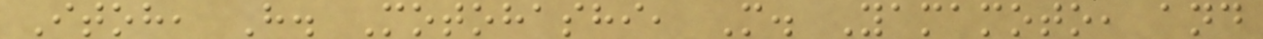Itoh, H. Motohashi, M. Yamamoto, and
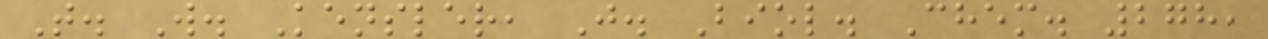T. W. Kensler, J. Biol. Chem. 278,
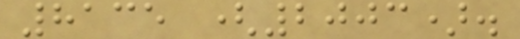8135 (2003).
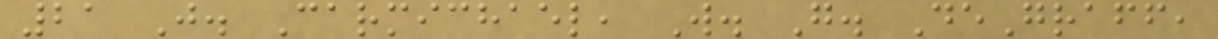21 J. Carmichael, W. G. DeGraff,
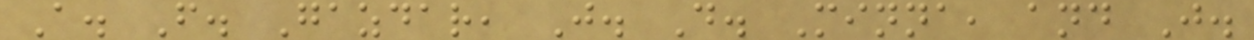A. F. Gazdar, J. D. Minna, and J.
